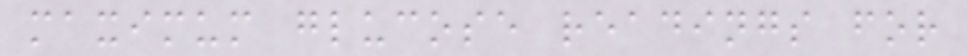maximum glucose readings for
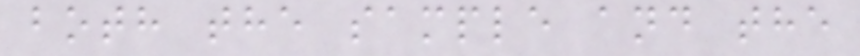both the sample and the
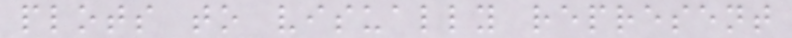plots to visually represent
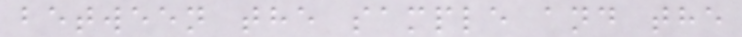between the sample and the
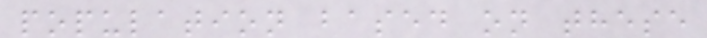population based on these
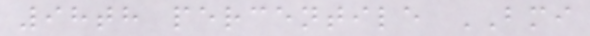98th percentile BMI
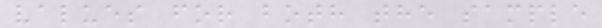values for both the sample
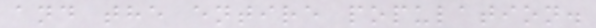and the entire population.
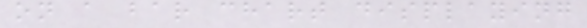on a bar chart displaying
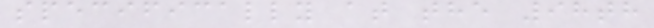specifically at the 98th
